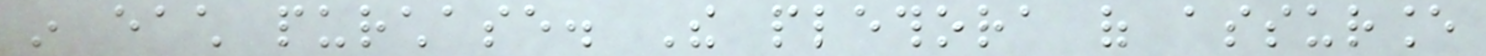in each purchase. The plethora of assurance
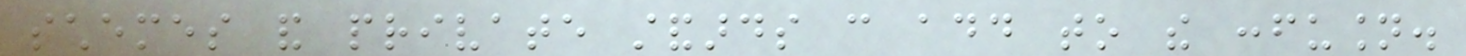schemes and private standards can add to the confusion.
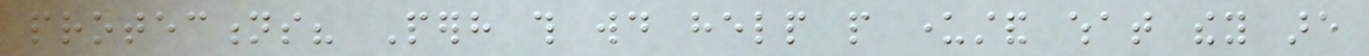protections? Perhaps this would help people understand what they are
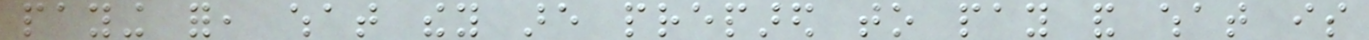paying for, what they are prepared to pay and what is
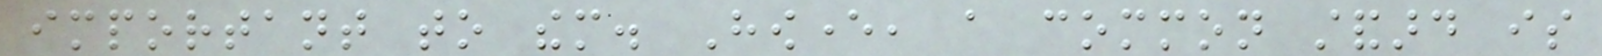important to them. However, a common standard is
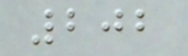202
